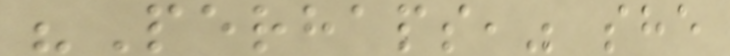"Perhaps," she
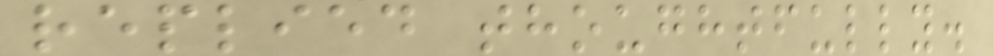replied thoughtfully.
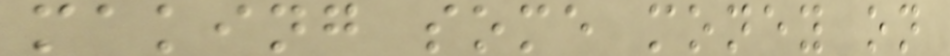making some money on
